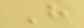H
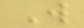W
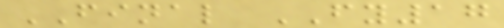FINAL FY17
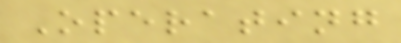Operating
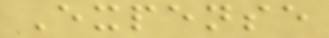Expense
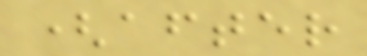(after
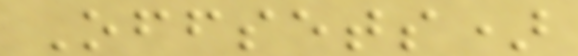Offsets)
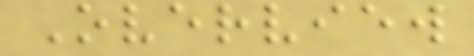Overview
